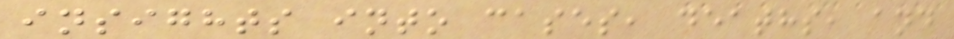insights into cases, deaths, and
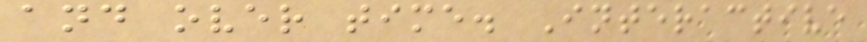and over time. Interactive
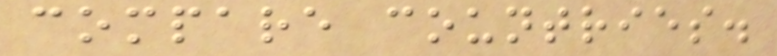compare countries.
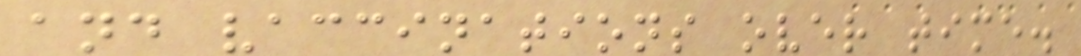and vaccinations over time.
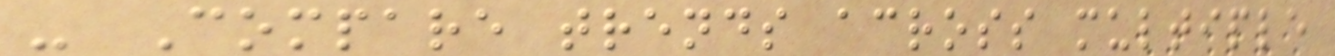- Compare trends across multiple
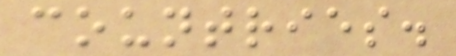countries.
